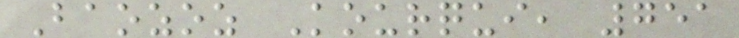Baozoz Kourqui, 751
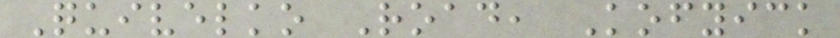Quivelko Road, Kofyick
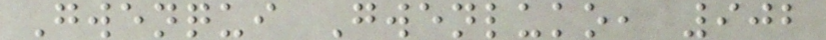Gwenqui Gwenluko, 902
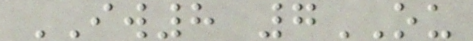IW8 7OU
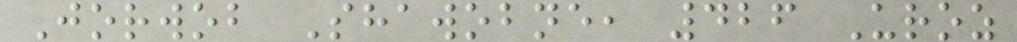Jorwob Shawobne, 426 Uroz
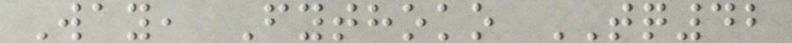Way, Fythoko TQ42
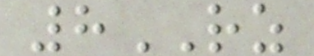8RZ
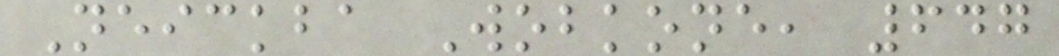Neickba Wobkone, 647
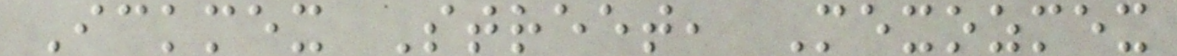Ickmex Street, Mexozmex
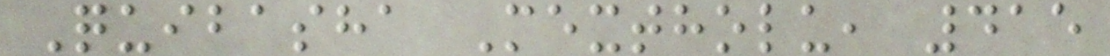Quibasha Mextholu, 415
